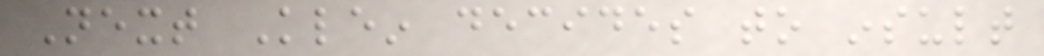Next Klein decides to insult
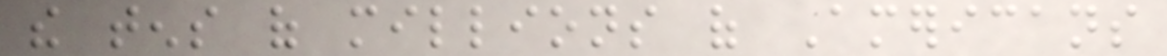the tens of millions of Americans
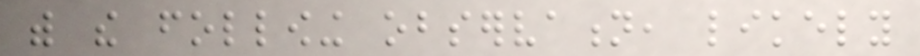with the following observation, likely
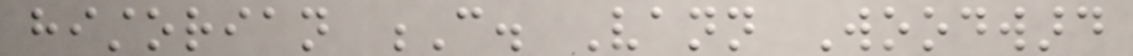historian C. Vann Woodward
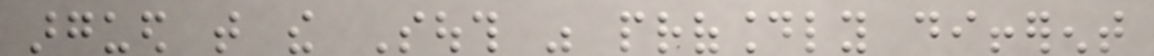argued that the South was profoundly different
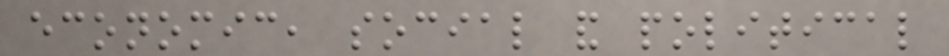economic, social and political
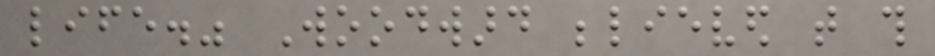life." Woodward believed that this
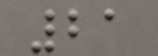21
